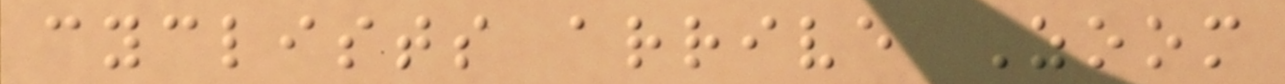cyclists arrive Zoom
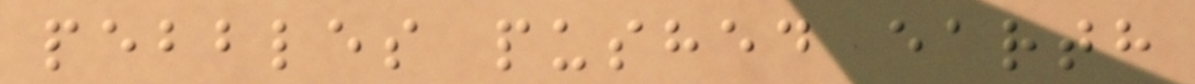pebbles pushed earth
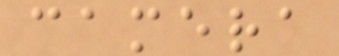camera
